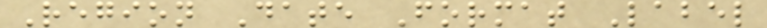Region Date Format Label
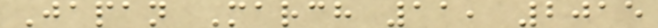Japan March 11, 2015
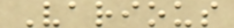Various
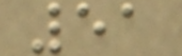51
